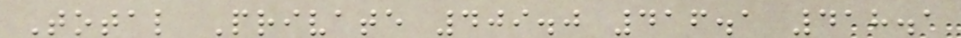Total Private 409.0 416.1 418.1
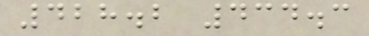428.2 434.3
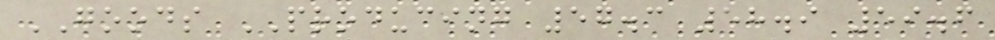GOODS PRODUCING 57.3 58.9 59.6
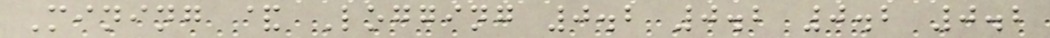Mining & Logging 0.2 0.2 0.2 0.2
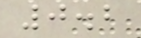0.2
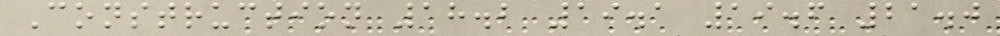Construction 18.2 19.1 19.6 21.0
